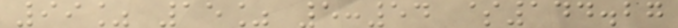99% 15% 5:54 $144.27
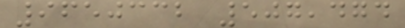9650332 507,474
